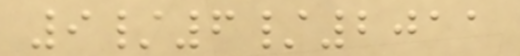9/6/2011
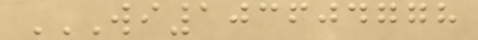WI103604778
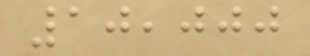10,000
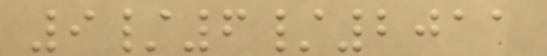9/6/2011
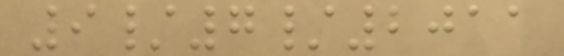9/7/2011
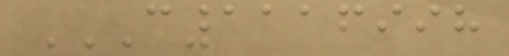C1116998
